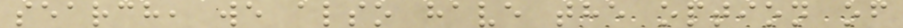search, we also have the option of
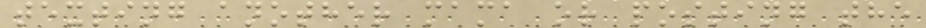texting another mama or posting the
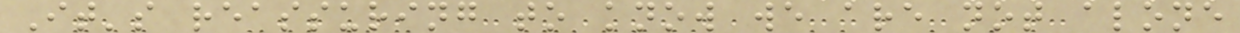It's reassuring to know we are not alone
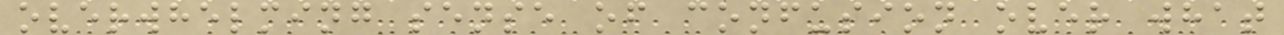overwhelming sense of confusion over what
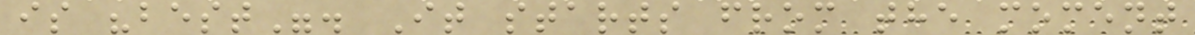is "best". It starts from the moment
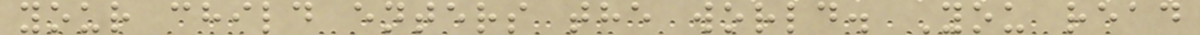your child enters the world. You read
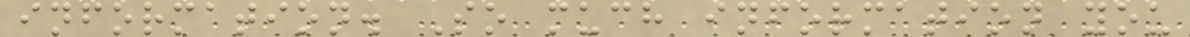information. So much information you
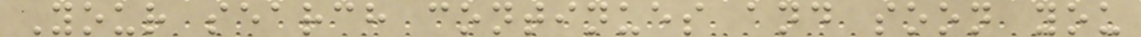Your search continues and soon you
